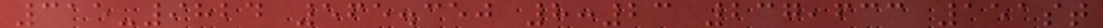315-9824 565.350 8:23 237,633 151st
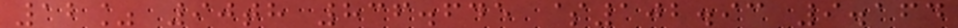12% 90th 836.645 $102.93 9.164
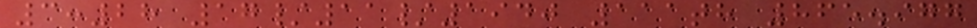3:28 17/11/1940 111th 865.977
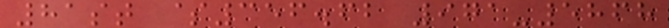81st $356.62 971-5868
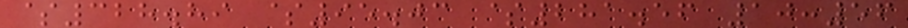$328.89 $95.03 $281.56 10:56
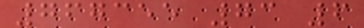767355 73 6
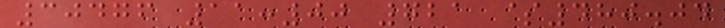30476 11:00 721 $480.04
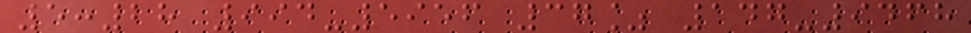5:28 994-5956 37% 147-9468
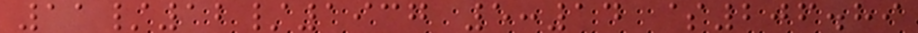11/12/1937 5:14 $206.89
